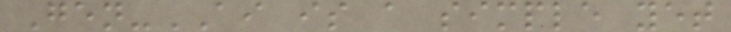Gen-AI is a simple yet
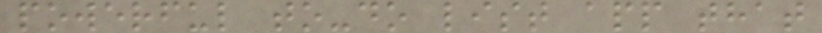powerful to-do list app that
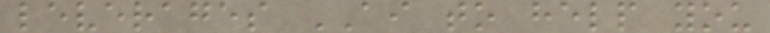leverages AI to help you
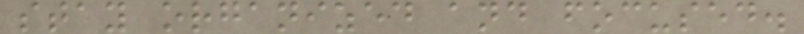stay organized and focused.
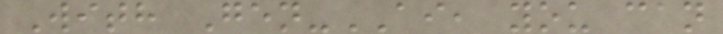With Gen-AI, you can
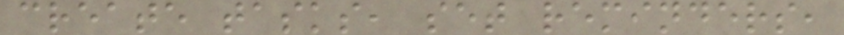create tasks, set reminders,
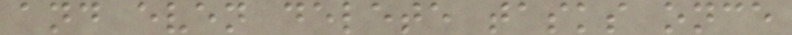and even delete tasks once
